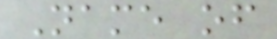Name of
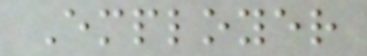Employer
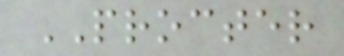PROCTER
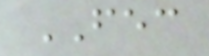FEC
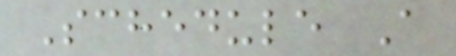Schedule A
